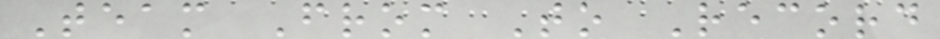Team From To Record
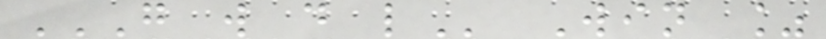G W D L Win %
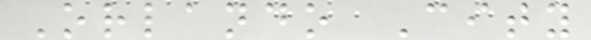Orlando City
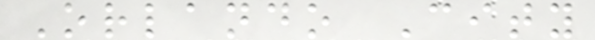Orlando City
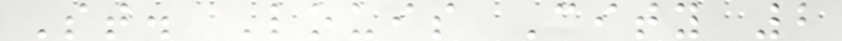St. Louis City 2
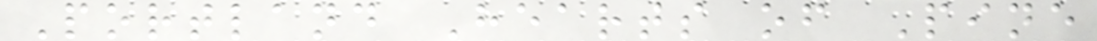Portland Hearts of Pine
